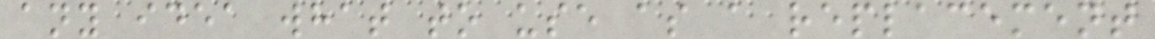any idea what to use as a replacement
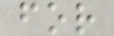for
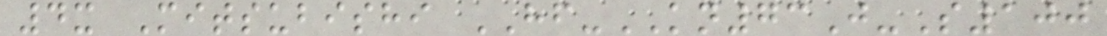4x Mitsubishi HF-KN73J-S100
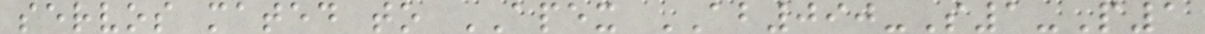servos mated to APEX AB090-S1-P1
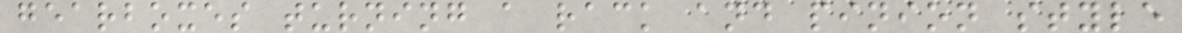gearboxes turning a rack and pinion style
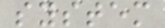system
